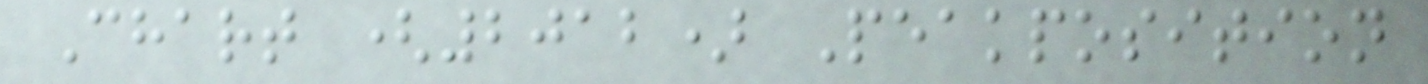Chart (2012) Peakposition
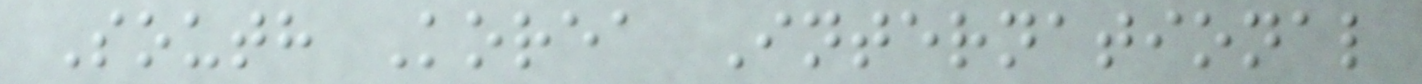South Korea International
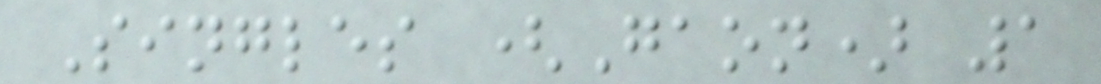Singles (Gaon) 1
